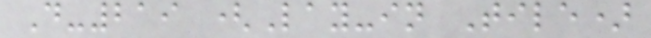D-219 (Lay-in Tile)
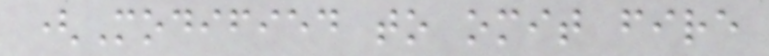(Modified to omit fire
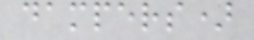dampers)
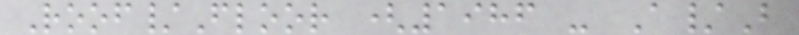Roof/Floor (1986 - A/B
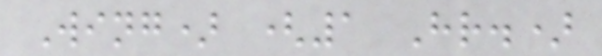Wing) (1 Hr.)
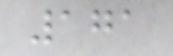171
